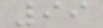99
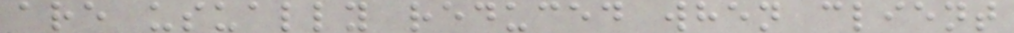are usually reduced when client
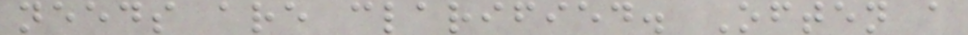needs are clarified. Often a
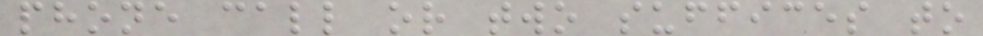phone call or two suffices to
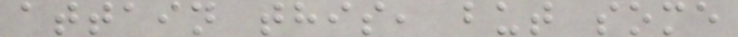attain this, but some
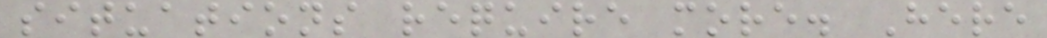situations require more. Here
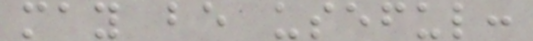may be useful:
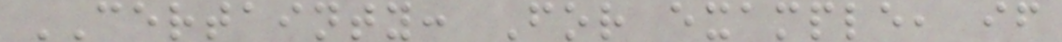CERTAINTY: For example, if
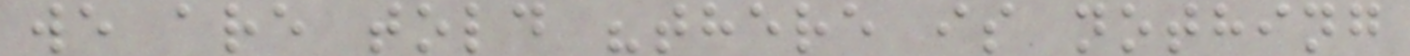we are told "there is nothing
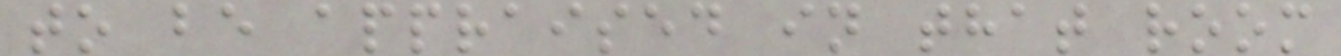to be appraised in that room
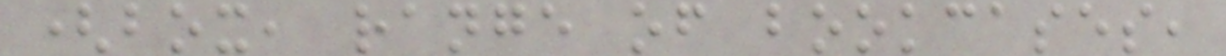(box, range of bookcases,
